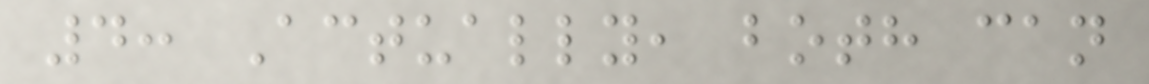4: Actually, both can
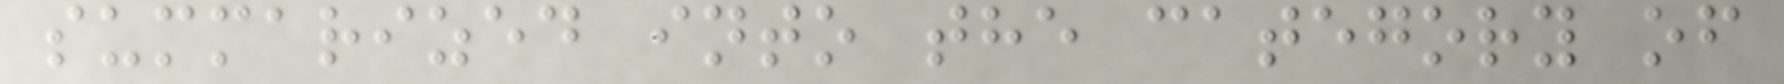summarized into the category of
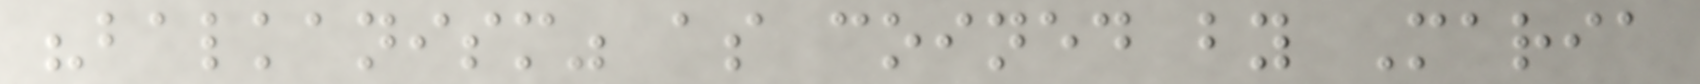"balkanism" as coined by Maria
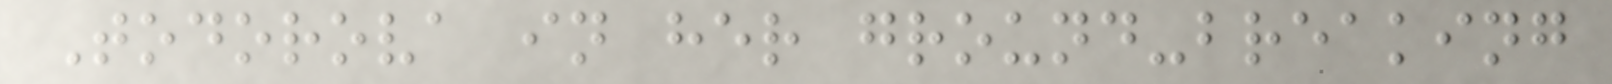Todorova in her ground-breaking
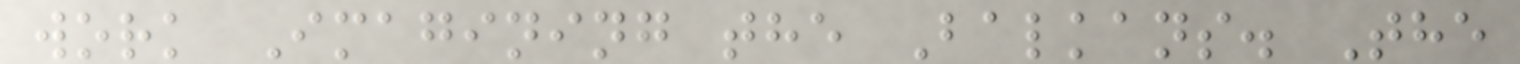work Imagining the Balkans. The
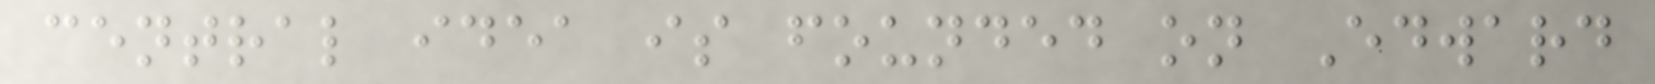central idea is founded on Edward
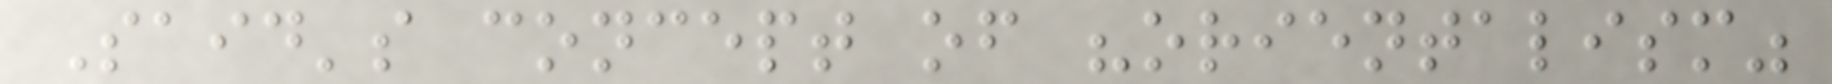Said's concept of "orientalism"
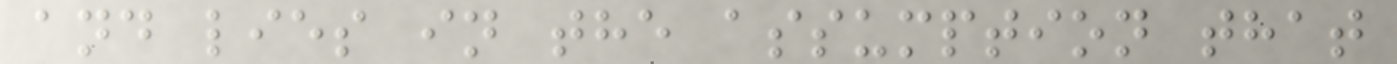and lies in the assumption that
